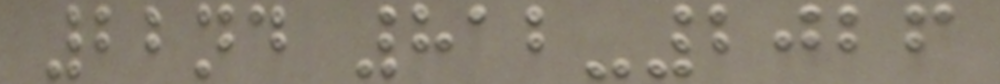22nd 812-2026
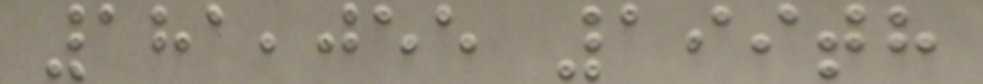181,055 199th
